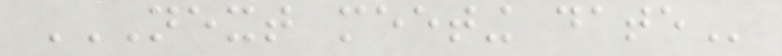NEXT MEETING DATE
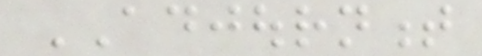ADJOURNMENT
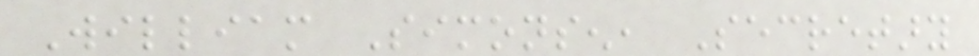William Simonsen, Secretary
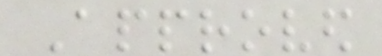Approved
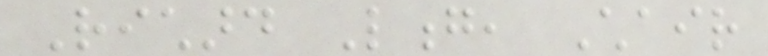Richard Long, Chair
